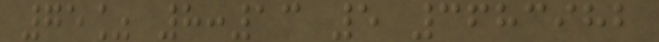75% 8:13 5 3683982
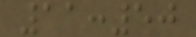11:50
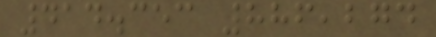414.353 886,274
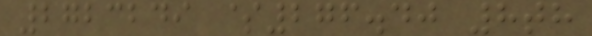2723249 $276.40 8th
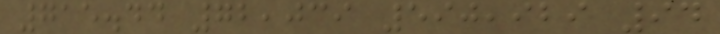715.44 72,039 590,929 94
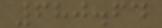680.64
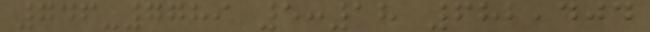746-7789 5:18 682,404
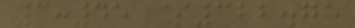3:45 $322.75
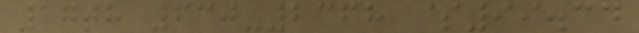17th 630-2368 $99.34
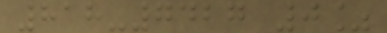818-7427 0%
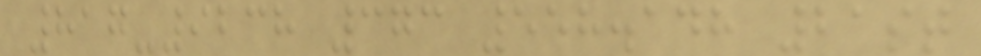817-9238 373 558.148 21st
